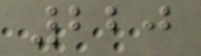220
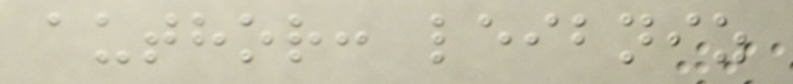author: leibniz
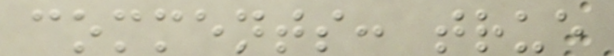comments: true
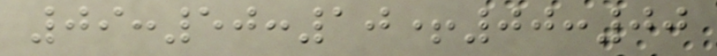09:50:10+00:00
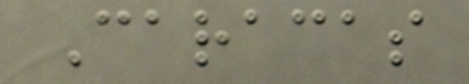Caracas
